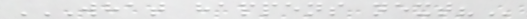WHAT HAPPENS NEXT?
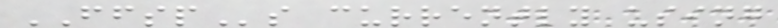FFSPs currently using
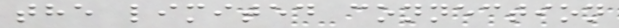the limited connection
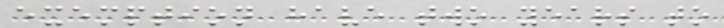exemption have two years to
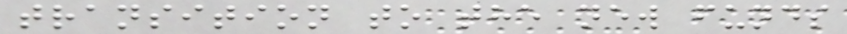transition to the new funds
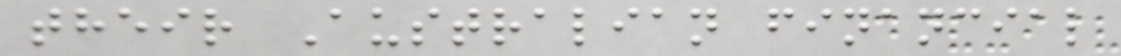their Australian financial
